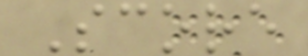Score
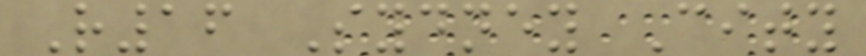R16 Sydney City
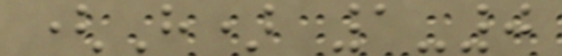(H) 1-0
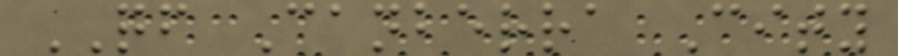QF Canberra City
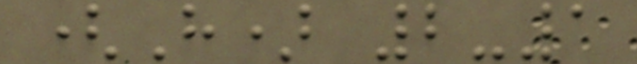(H) 2-1
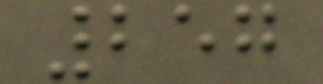257
